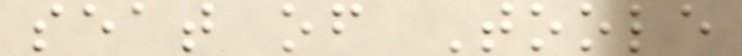seat of Toole
